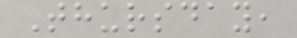Thursday,
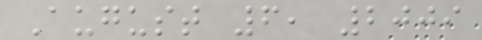August 6, 2009
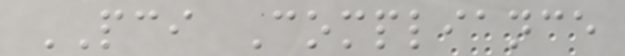PCI Compliance
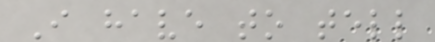I have to tell
